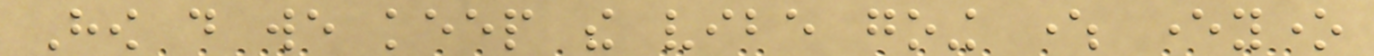How do we keep the vibe going where everyone
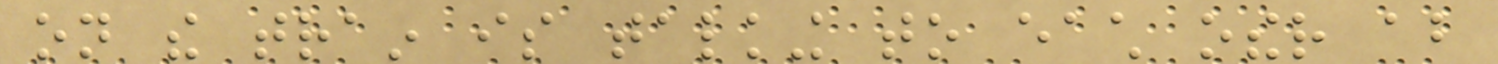on the train is talking to each other about
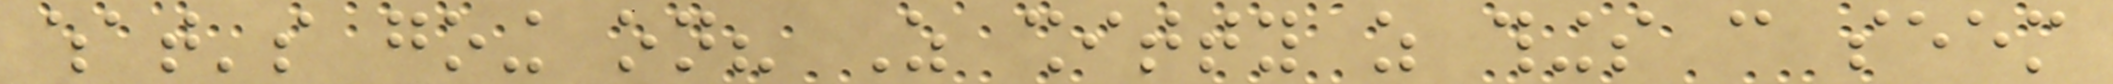what's going on? As shitty as things can seem
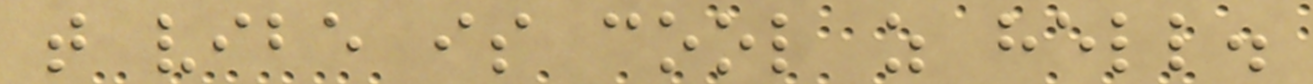that vibe is cool as hell.
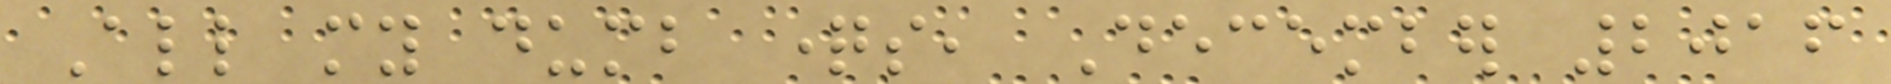All my dumb questions, December 2016
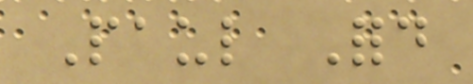Paul Ford
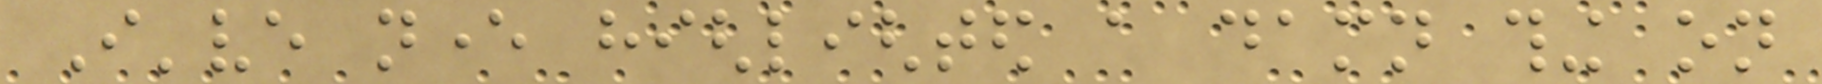I've never highlighted a damn thing on
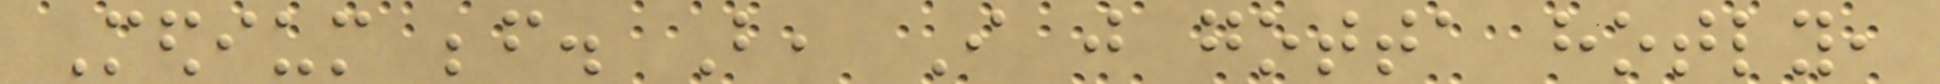Medium before. But, I just gotta hotly,
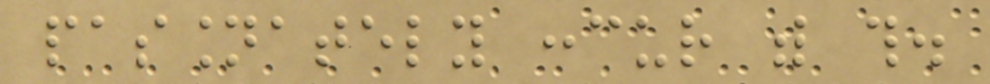passionately concur with this.
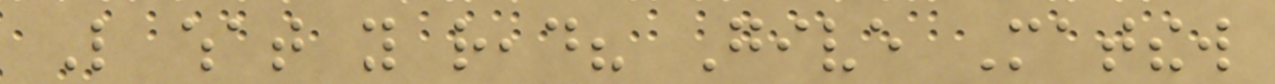Like what you read? Give Matthew
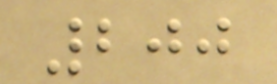200
